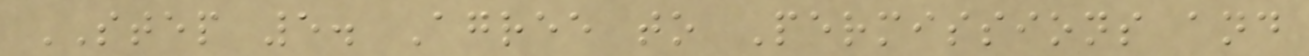STEP 5. Agree to Permissions and
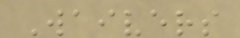Waivers
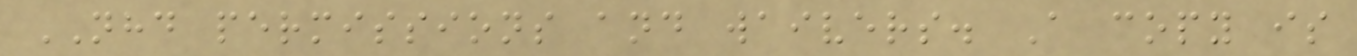NHD permissions and waivers. A copy is
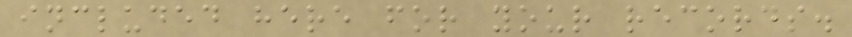included here for your records.
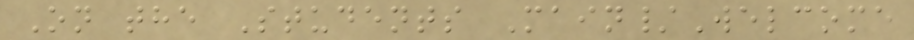On the Students Main/Welcome
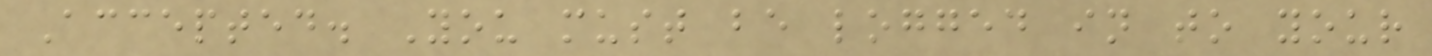Accepted. You must be logged in to your
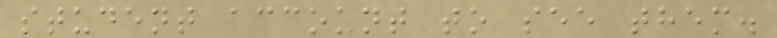student account to see them.
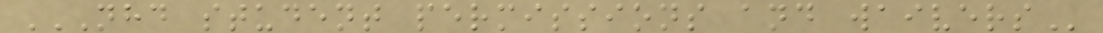NHD STUDENT PERMISSIONS AND WAIVERS
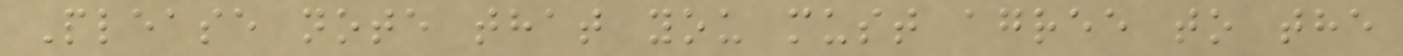Please note that you must agree to the
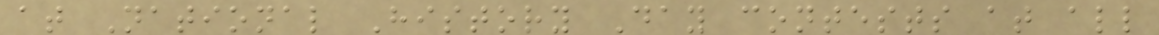at National History Day contests at all
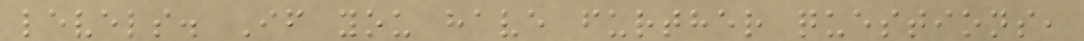levels. If you have further questions,
